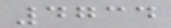4734
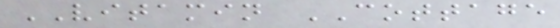VITAMIN COTTAGE
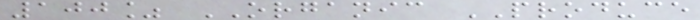100% ORGANIC PRODUCE
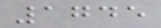1745
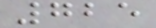725
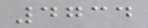4734
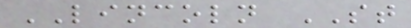LINCOLN ST
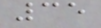35
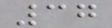37
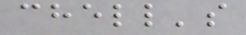chell's
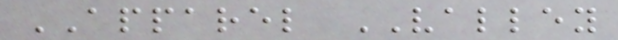APPAREL VALLEY
